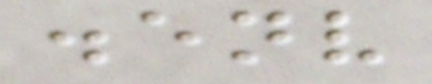.env
